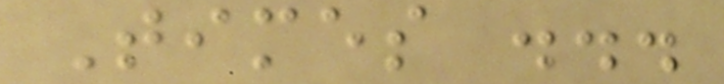Times ...
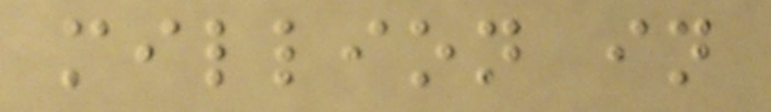million in
